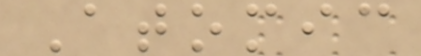Atomic
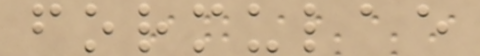formulae
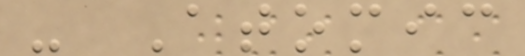- Atomic
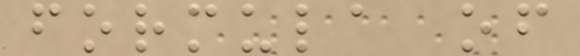formula of
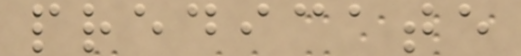predicate
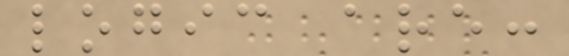logic are:
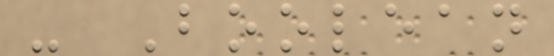- Boolean
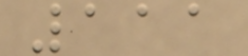111
